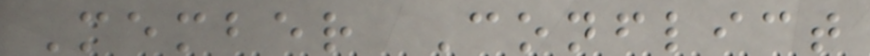Member Conflict
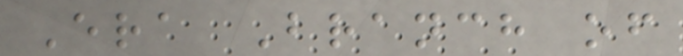Era Branch of
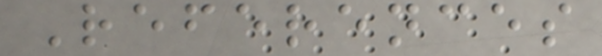References
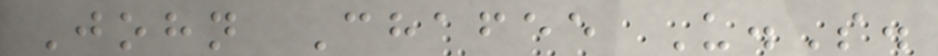John Chafee U.S.
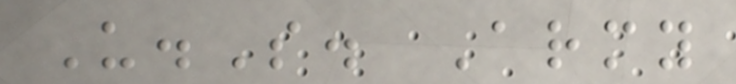U.S. Army
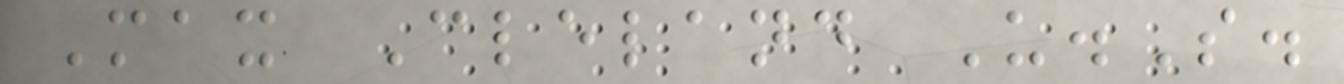Max Cleland U.S.
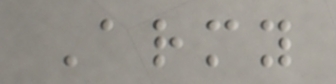Army
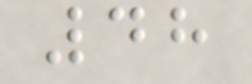48
